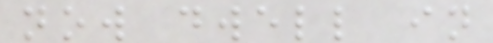now dwell in
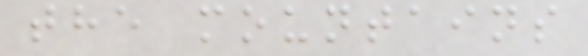the mountains
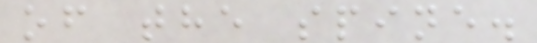of the spine.
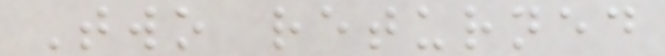Two returned
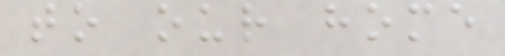to our home
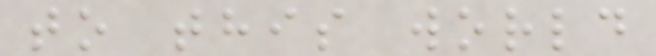to this world
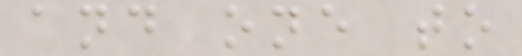and one to
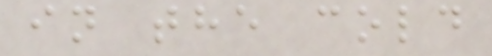in the cold
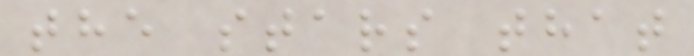the stars that
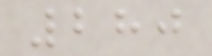280
